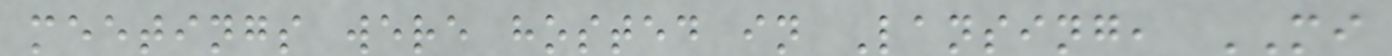meetings were hosted in Lansing, MI
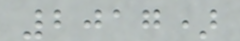2017)
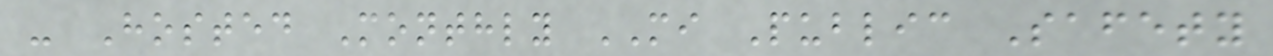- Hosted Monthly MI Public Safety
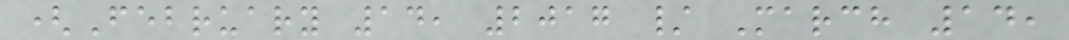(February 14, 2017 / March 14,
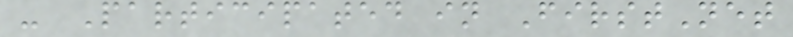- Participated in FirstNet
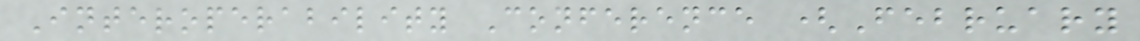Interoperability Conference (February
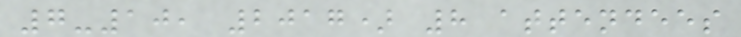7-10, 2017) 8 attendees
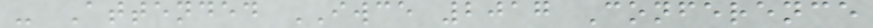- Attended IWCE 2017 Conference
